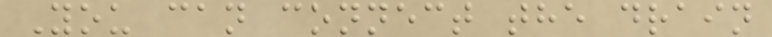You can connect the drain
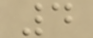4
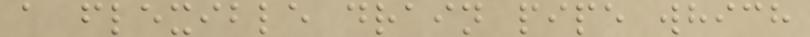a flexible drain pipe which
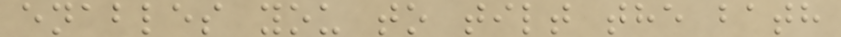enables you to tilt the bath
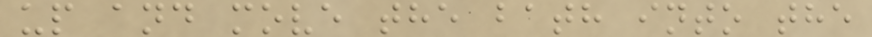up and move the bath into the
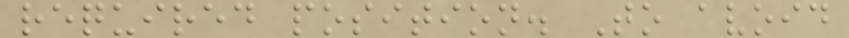required position. To avoid
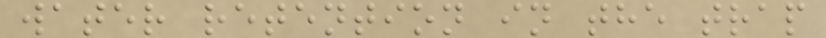water retention in the trap
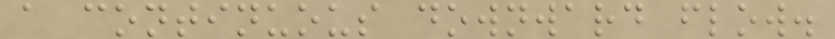a continuous downward flow.
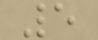5
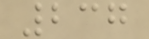237
